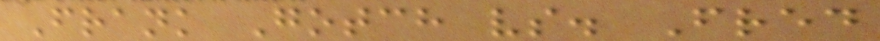Frank Gotch vs. Fred
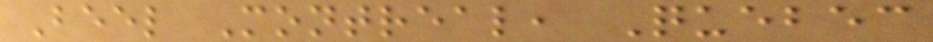Beel Montreal, Quebec
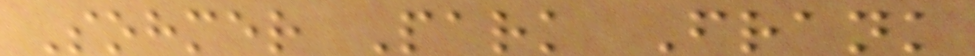Sohmer Park Frank
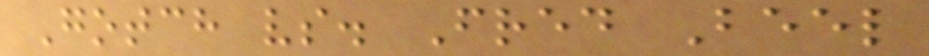Gotch vs. Fred Beel
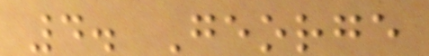4. George
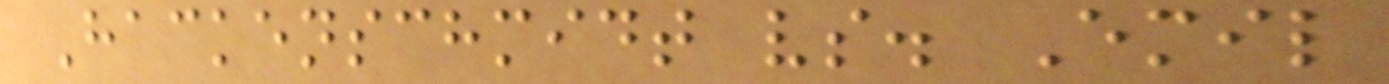Hackenschmidt vs. Emil
